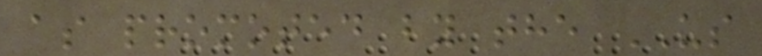as promoted by the US
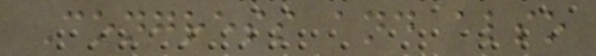Congress and also
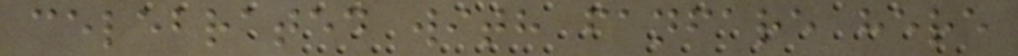celebrated with fanfare here
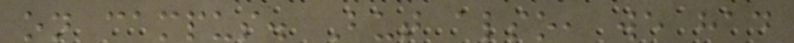on campus. But also, we had
